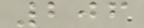206
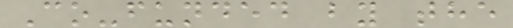Co-funded by the
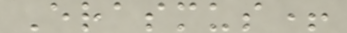Erasmus+
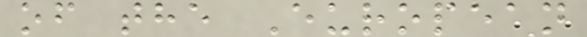of the European
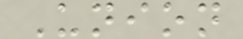Union
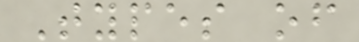Types of
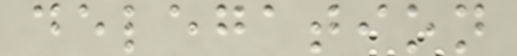delegation
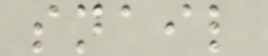snail
